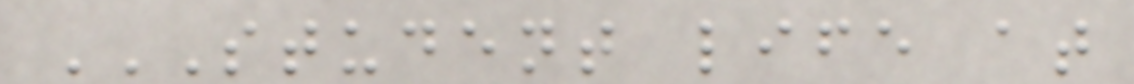STUDENT LIFE AT
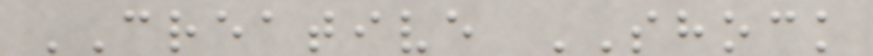CREATIVE SHOCK
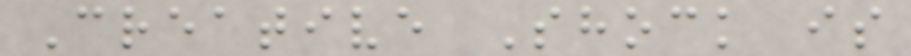Creative Shock is
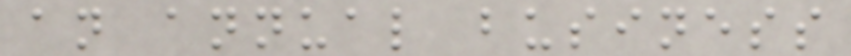an annual business
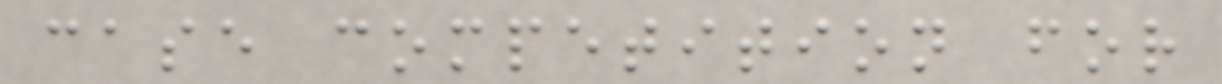case competition for
